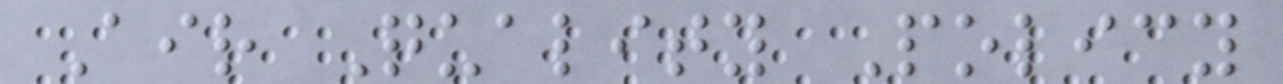Air Quality Policy
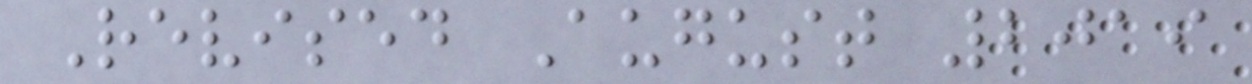Revised August 2019
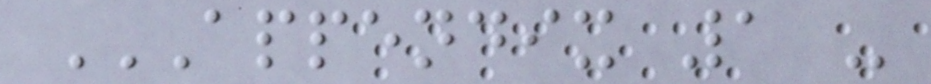APPENDIX 1 -
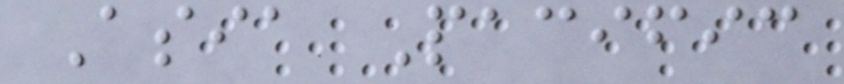Asia Pacific
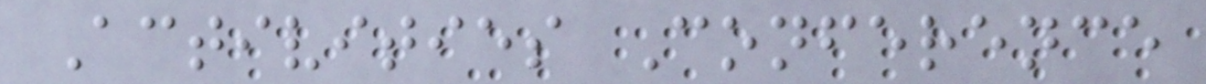Activities Conference
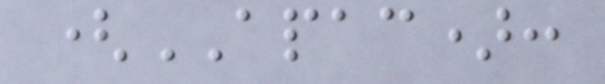(APAC):
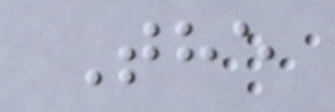The
